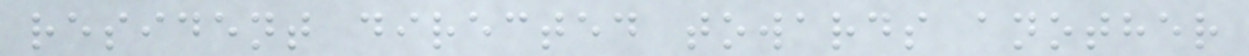resident directed towards another
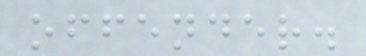offender.
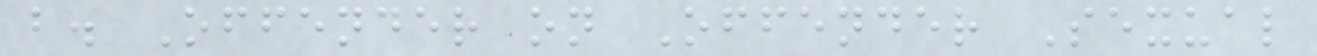b. Offender on Offender Sexual
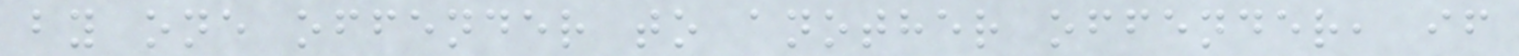by one offender to another offender, if
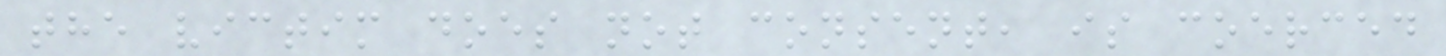the victim does not consent, is coerced
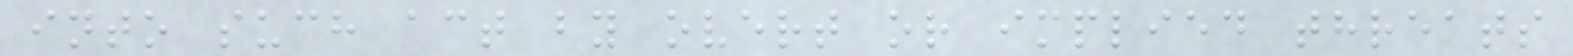into such act by overt or implied threats
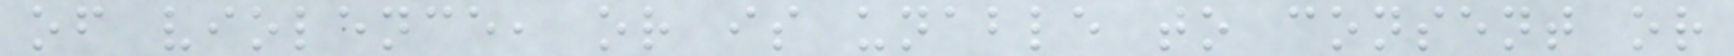of violence, or is unable to consent or
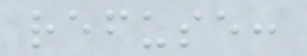refuse:
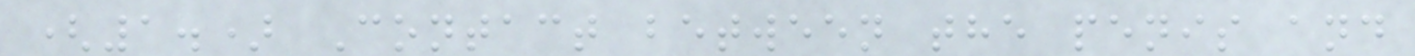(1.) Contact between the penis and
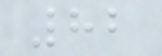82
